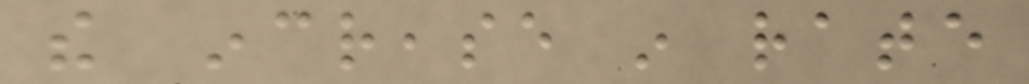the increase in rate
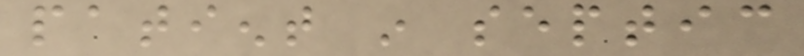patient in septic
